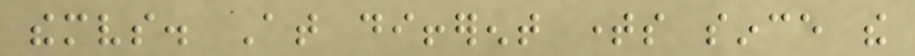themselves. At different times since the
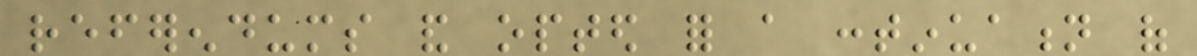referendums and opted for a continuation of
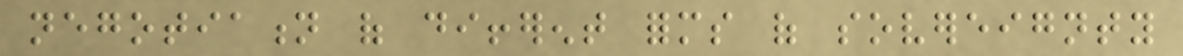negotiation of different forms of sovereignty
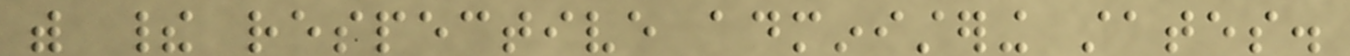with their respective administering states.
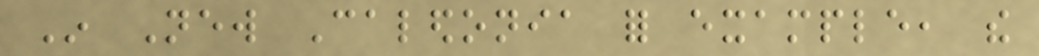In New Caledonia for example, the
